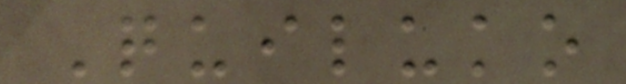Quiluko
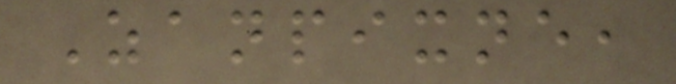Zanpixne,
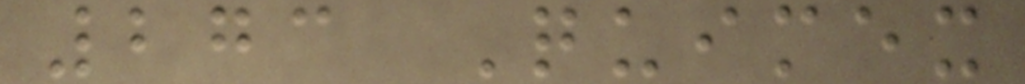273 Quimex
